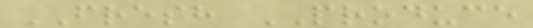FRESH PRODUCE
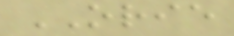ORIE
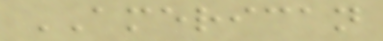AMERICAN
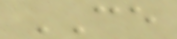CE
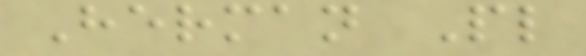Herman Pl
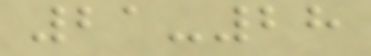21-28
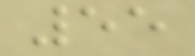55
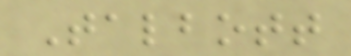Talbott
